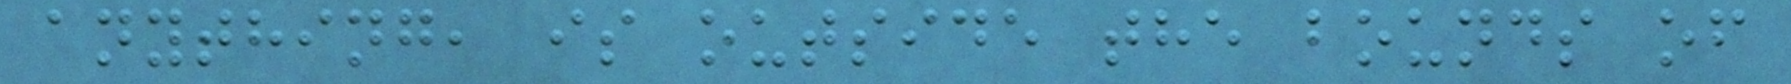anything, is outside the bounds of
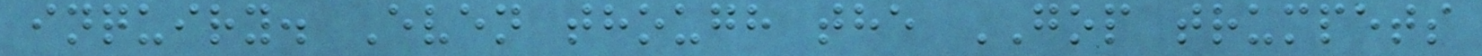inquiry. Even though the GOP trumpets
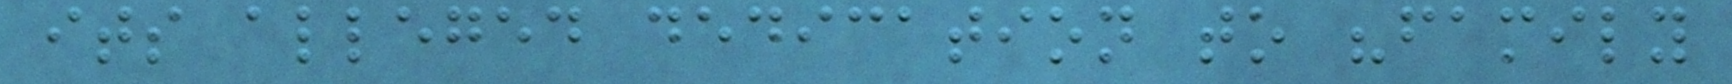its alleged dedication to "family
